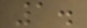1.
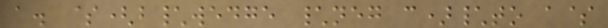a. $(b\wedge \neg c)\to a$
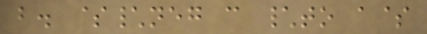b. $\neg c \to a$
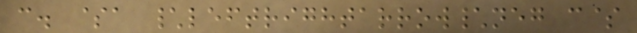c. $a \leftrightarrow\neg c$
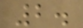2.
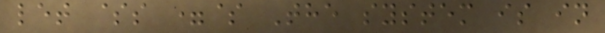let $s =$ The system is in
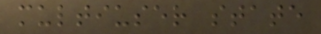multiuser state
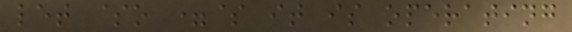let $o =$ it is operating
